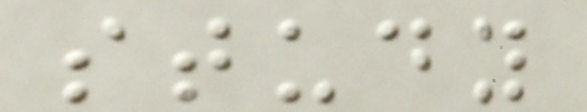study
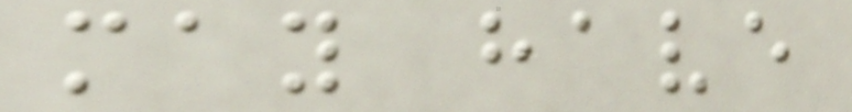may have
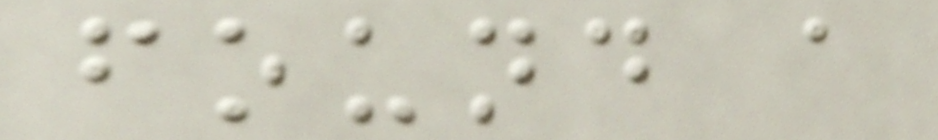found a
